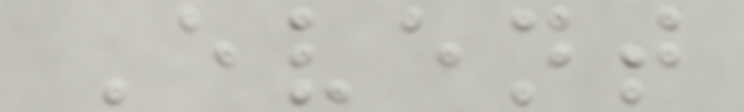Event
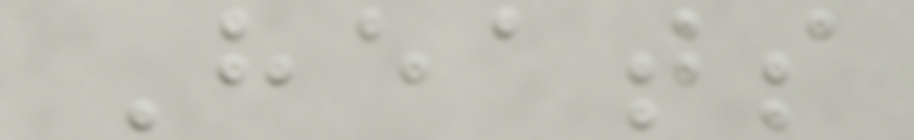Heats
